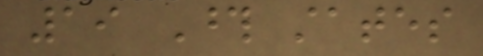19 Those states
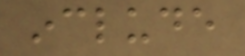include
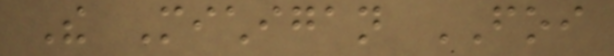The Michigan FOI
